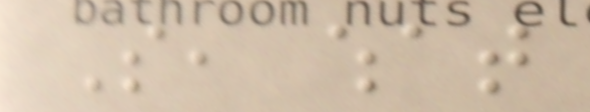So, what
